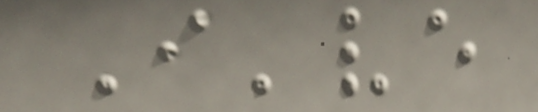I've
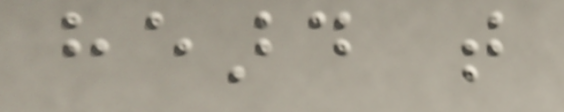heard that
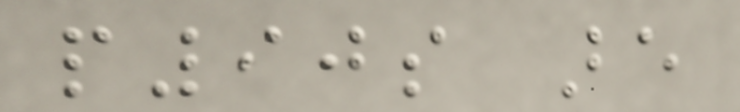p90s are
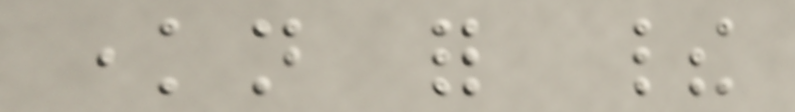known for their
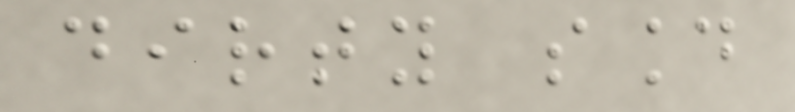dirty sound
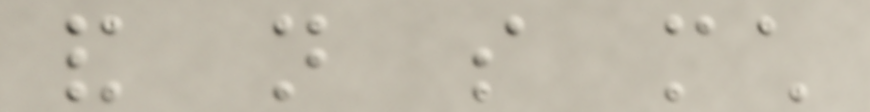and not so much
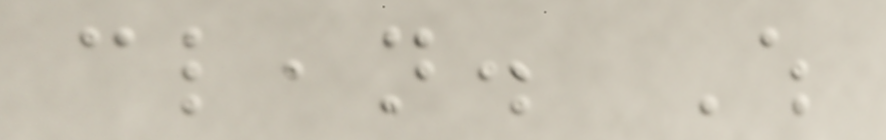clean. Which
